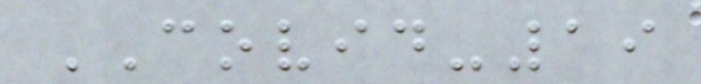COVID-19
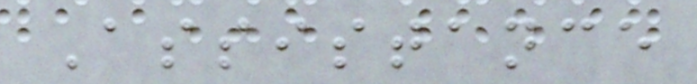Assistance
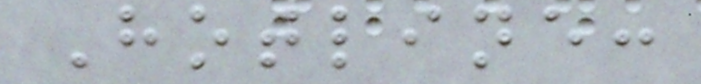Hotline:
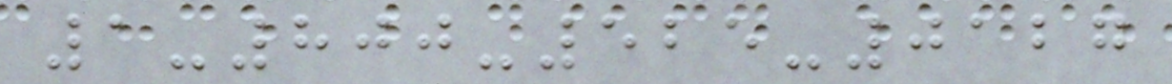1-800-525-0127
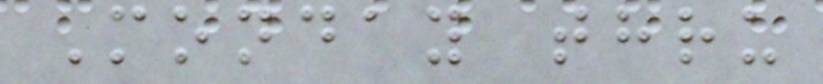Monday thru
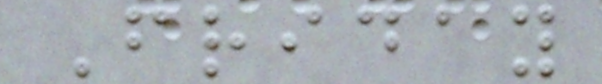Friday
